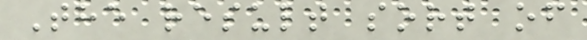The result sort of
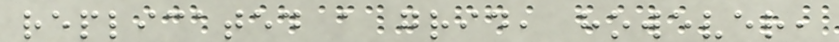replicated a grid, however,
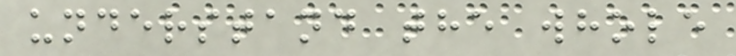understand the whole
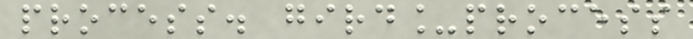process. gird_process
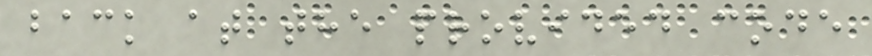back at the provided code
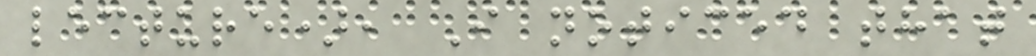lecture), I noticed that
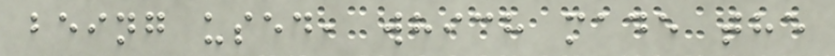being used, which made the
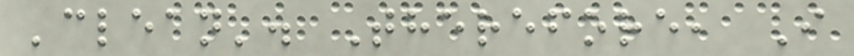'clean'. Therefore, I
